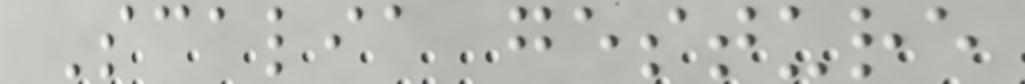Scalia gesture
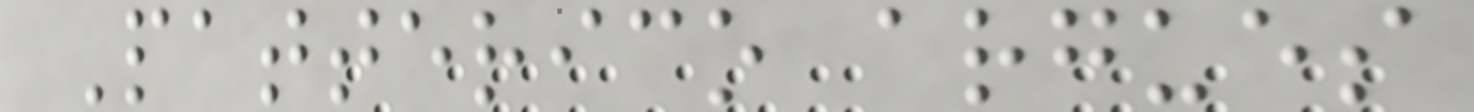Patterico argues
